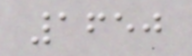1650
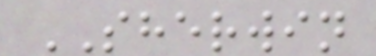SHERWIN
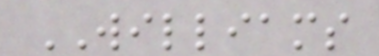WILLIAMS
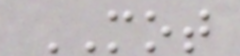MOT
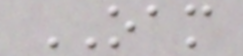OAM
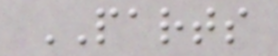PARTS
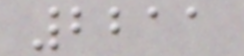2211
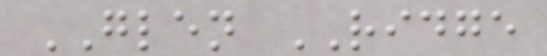GLEN RIDGE
